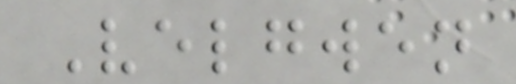Velgwen
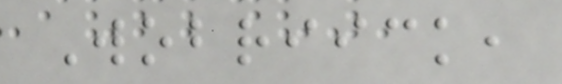Wobriick,
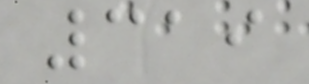319
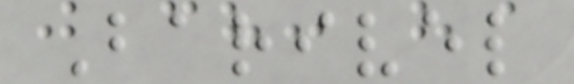Barivel
